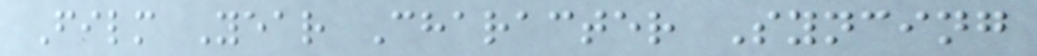Film Year Character Syncing
